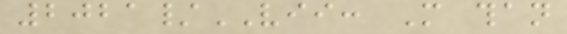2021/VII: More than
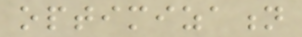optimization
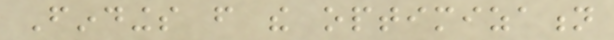Findings from the optimization
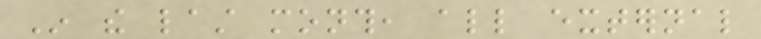In the last month, all external
